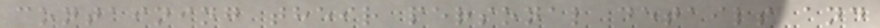containing their personal details and
